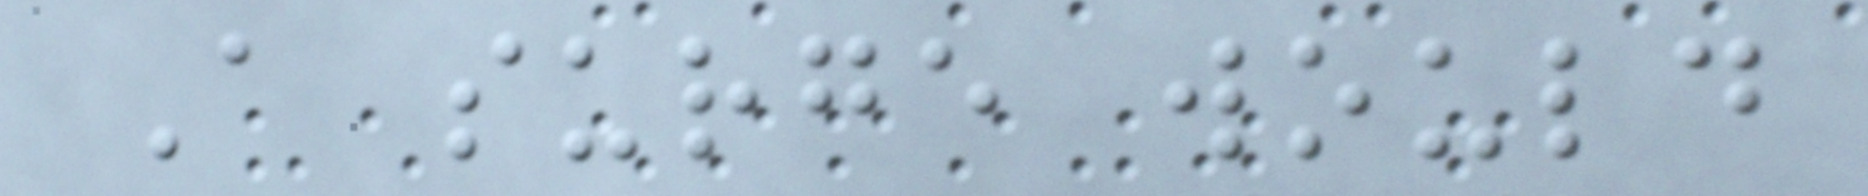A surge would
